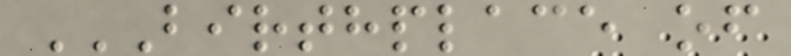BIRTHPLACE OF
